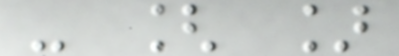- [ ]
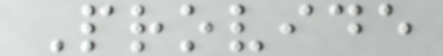Provide
